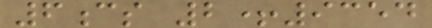6cs 2+9354
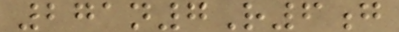271n7R6g
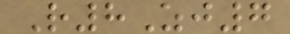R8Zj7
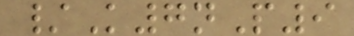/K7nP9
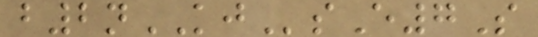b2nKJsE7S
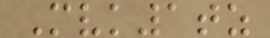Mvk1tz
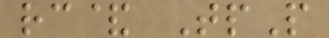rc& TpP
